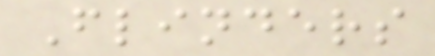Flinders
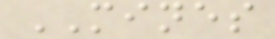MINES
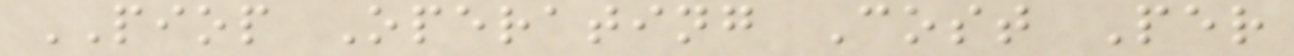PIOP Operating Cost Per
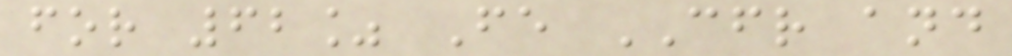for 62% Fe CFR and
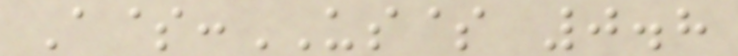A$:US$ 0.8
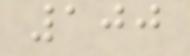100
